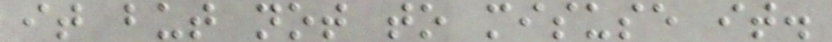it but not to misuse it.
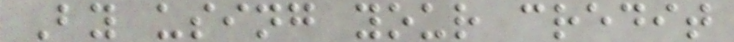By using your credit
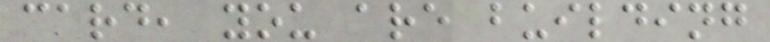card, you are building
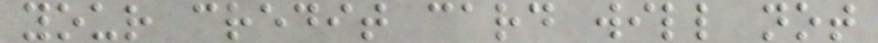your credit card will not
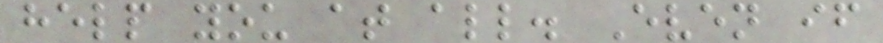help you at all. Even if
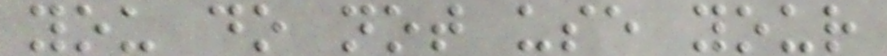you do not use your
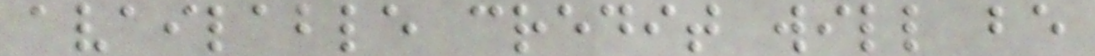available credit will be
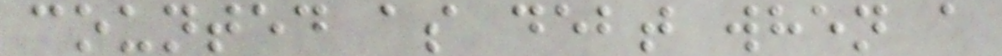counted as debt when a
